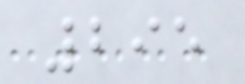295
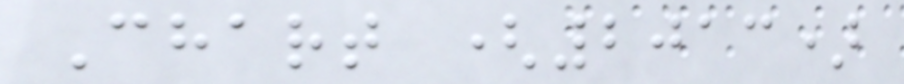Chart (2013)
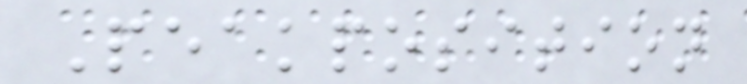Peakposition
